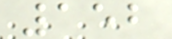152
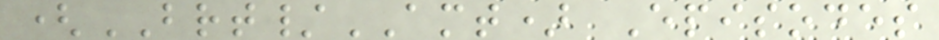(BRT/AMT) Episodes
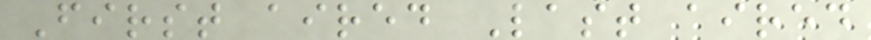First aired Last aired
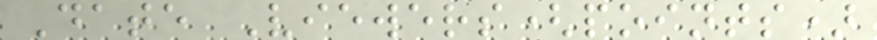Date Viewers(points)
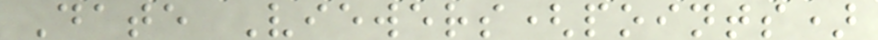Date Viewers(points)
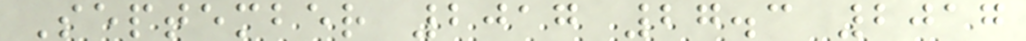September 2017 27.3 2017
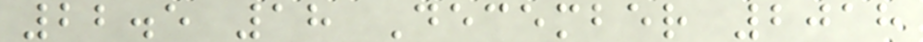22.5 18 December 2018
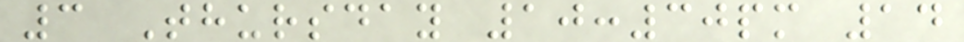3 Thursday 10:30pm 14
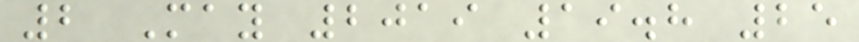2 May 2019 19.8 25
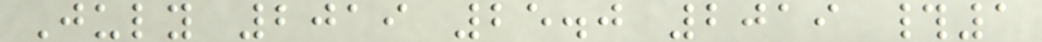July 2019 25.0 2019 #1
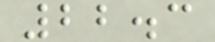22.3
